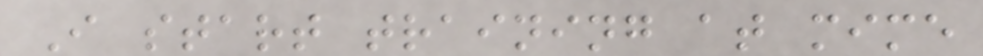I start training at mime
